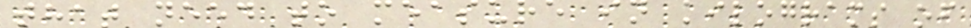that need to measure in kilograms of
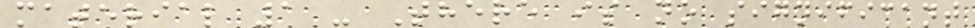material 1 - There is no significant
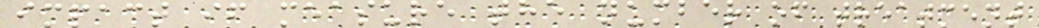impact if measure the number of treatment
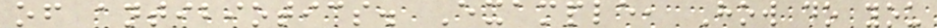of antibiotics. Example, How do you
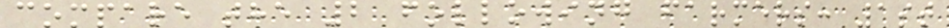compare the 2 following farmers: 1st
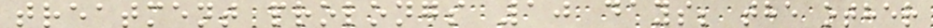treatment prolongs 10 days; the other
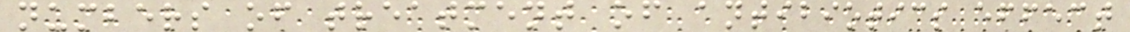numbers of treatment of antibiotics effect
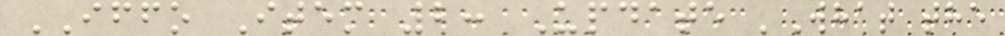IFFO Item 2: Update 'What the
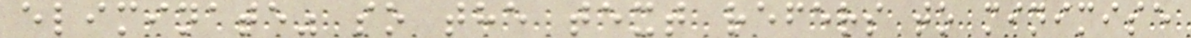eliminate" so the text refers to minimise
